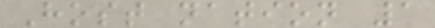Host nation 1
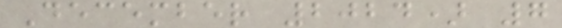December 2024) 7
